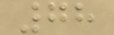78
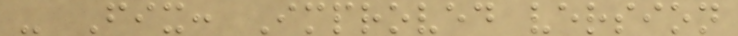- Fix: Improved version
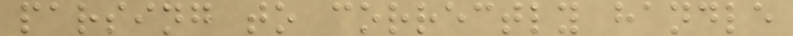parsing to correctly handle
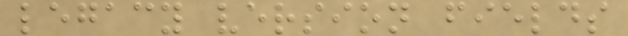legacy version fields
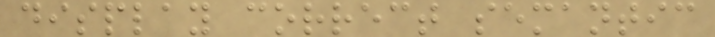display correct semantic
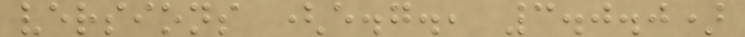versions (e.g., 3.0.0)
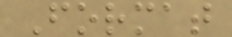Format
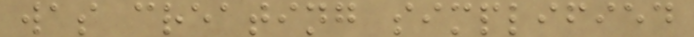was creating simplified
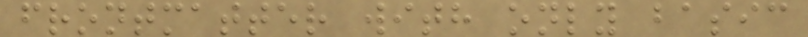frontmatter with only basic
